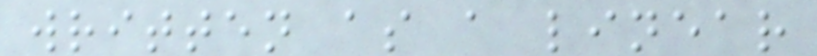written as a linear
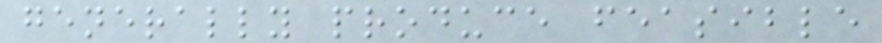generally produce feasible
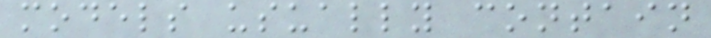models usually contain
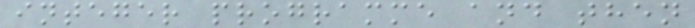integer programme and then
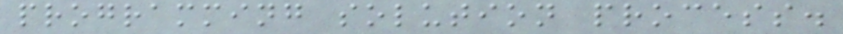programming solution process.
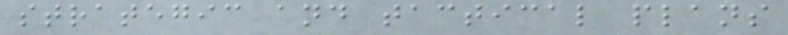strategic and tactical plans
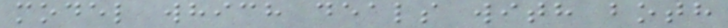model which deals with both
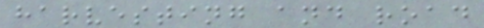harvesting and road
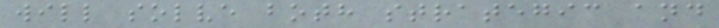will solve both strategic and
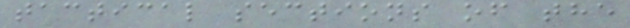tactical sections of the
